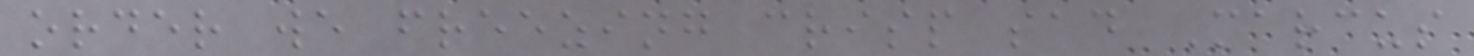order we freezing crisp sad Marcus
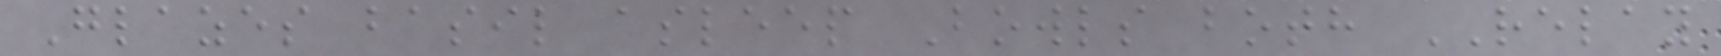Glazes basil asleep Bowls both RELAY
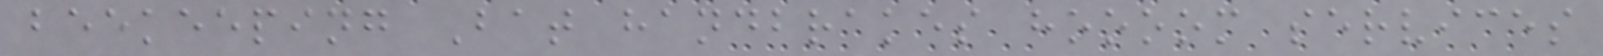beekeeping Bat handbrakes hoooom services
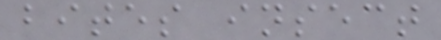bites insect
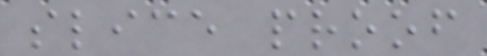slice proof
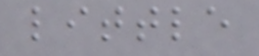little
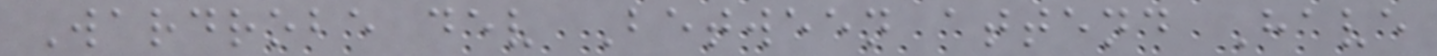Wardrobe dev Between attend Have
